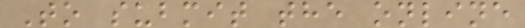To submit the online
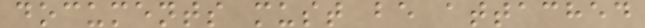documents must be attached
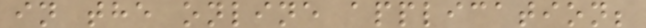in the online application;
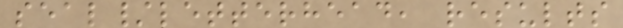seal/letterhead, results
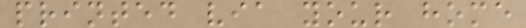printed via your home
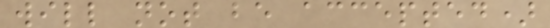will not be accepted)
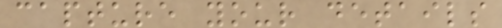capture your details
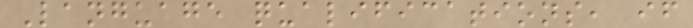Language qualifications, if
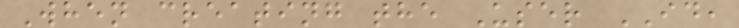When creating the User ID,
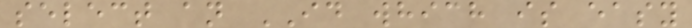select an ID which is easy
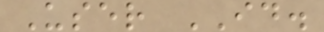User ID.
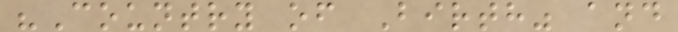"Country of Birth" and
